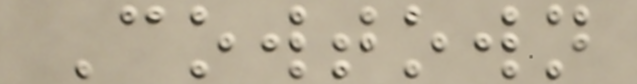Cowtown
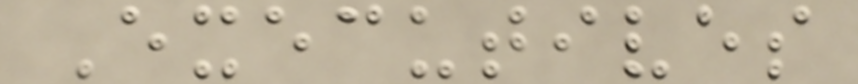Executives
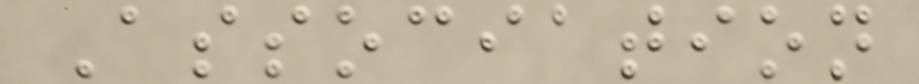Association
